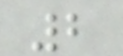2
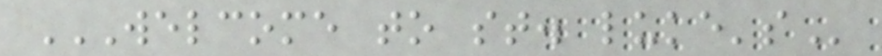WELCOME TO ST. LUKE'S
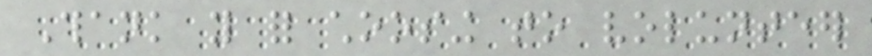Thank you for choosing to volunteer
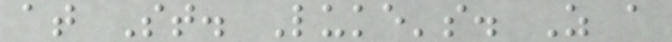at St. Luke's. As a
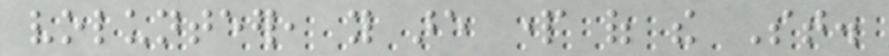volunteer, you are part of the St.
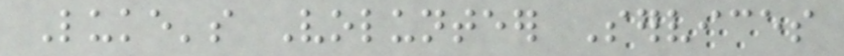Luke's Volunteer Services
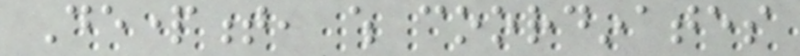Department, which coordinates
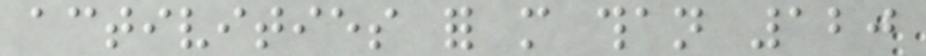activities for more than 120
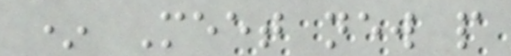* Meet new people
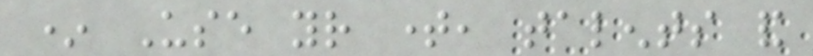* Use your time, talents and
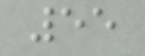55
